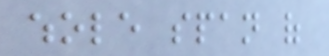whole span of
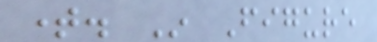time. In Figure
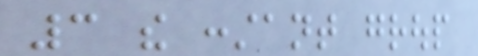3 the constant group
